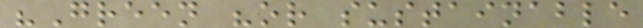"Green "or sustainable
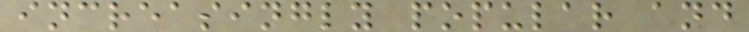increasingly popular and
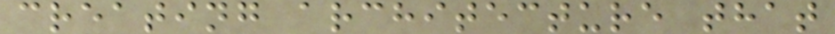creating architecture that
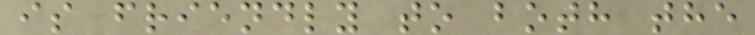is friendly to both the
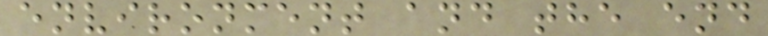environment and the end
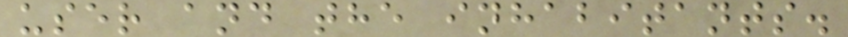user and the inhabitants.
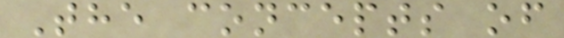The concepts of
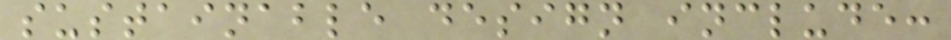sustainable design include:
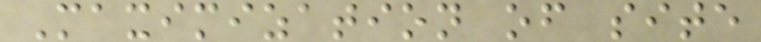Maximization of site
